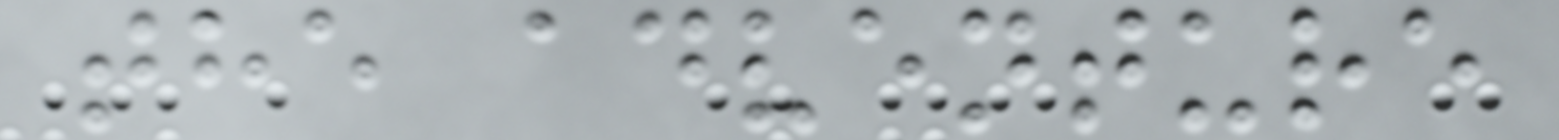the adventure
